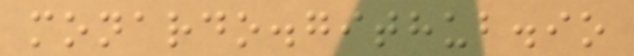monardo.github.io
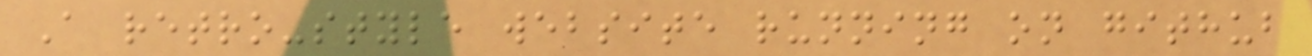A retro-style website running on github
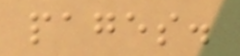pages.
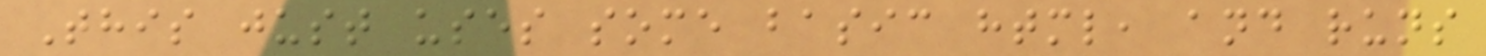This just uses some basic html, and runs
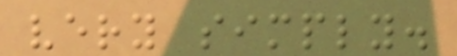very simply.
